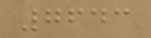7643
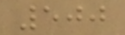500
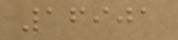16901
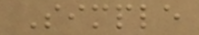Simple
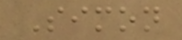Simon
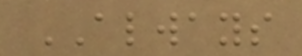ALWAYS
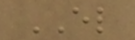EL
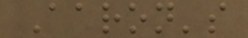Aaron's
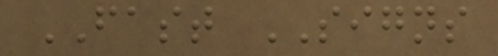FAST SIGNS
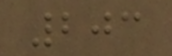203
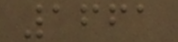1661
